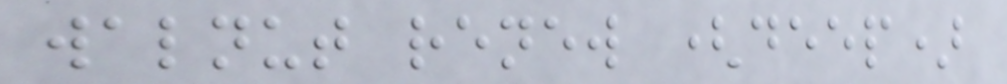walnut renew (deep)
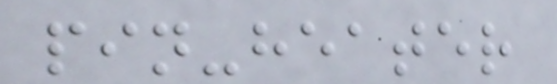pin-heater
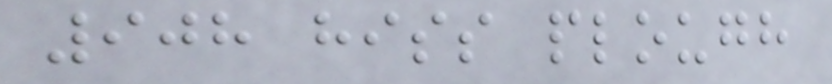908 hiss plough
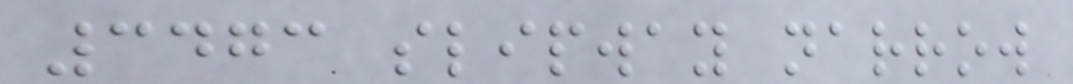3473 slipway narrow
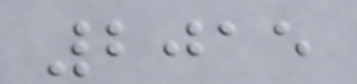2015
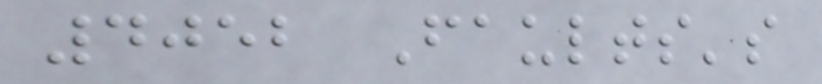4052 Faults's
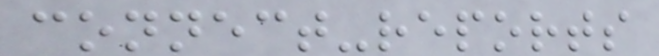connect-reports
